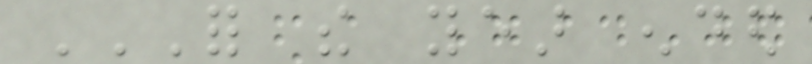FOR THE YEAR ENDED
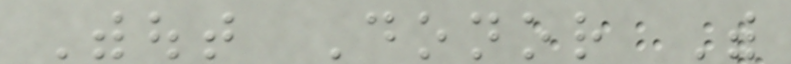Without Donor With
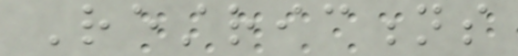Restrictions
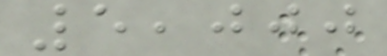5,000
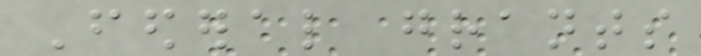Federal grants
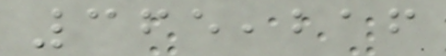365,216
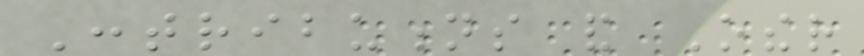Contributions and Other
